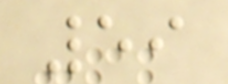59
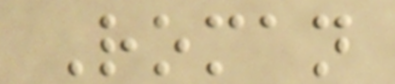Roman
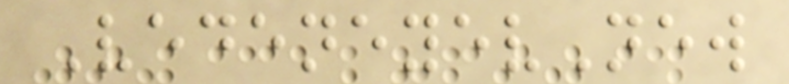VedeneyevNew
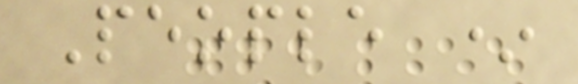People *
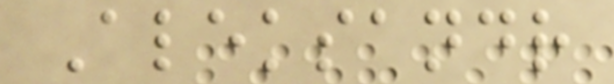Aleksandr
